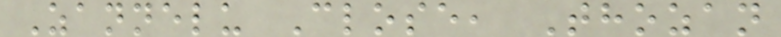Zannelu Close, Thozan
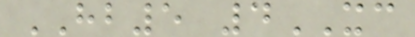HB5 4XC
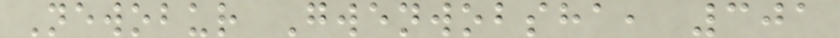Newobur Gwenwobsha, 301
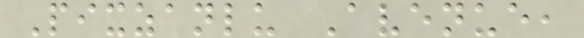Pixzanlu Avenue,
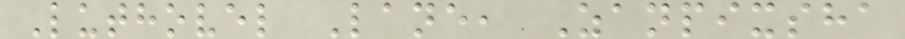Luthovel Lane, Zanpixsha
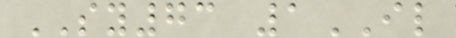SY73 1IL
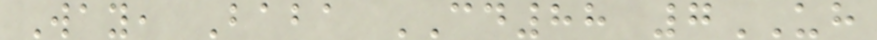Way, Baba CD88 7UH
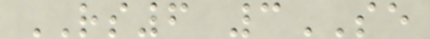RS6 3SE
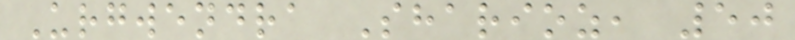Urgwendra Sharioz, 50
